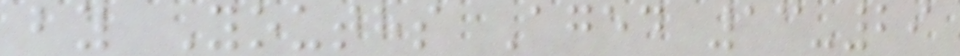by Youths Aged 13-29
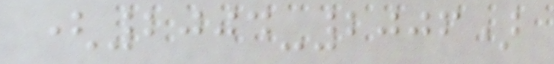(2004-2006)
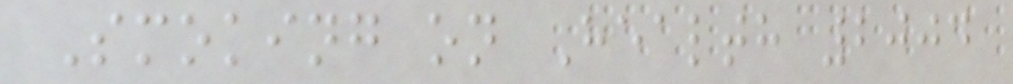Smoking on Health 2004
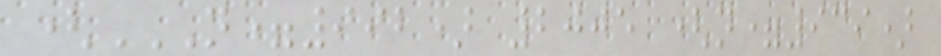(N=992) 2005 (N=939)
